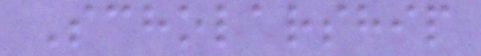Scholarship
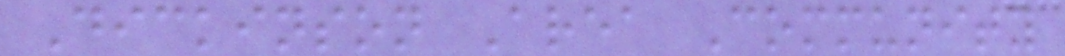Dickinson Area Community
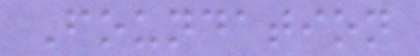Foundation
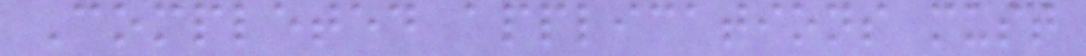Completed applications must
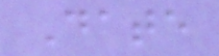Date
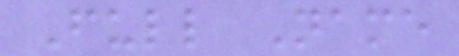Full Name
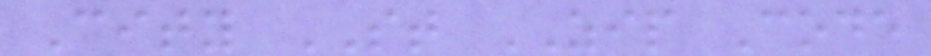City ST ZIP Code
